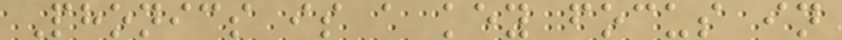Phonics is a key focus in
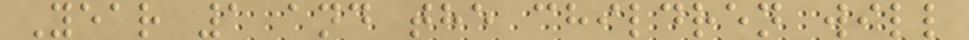Year 1 and the children will
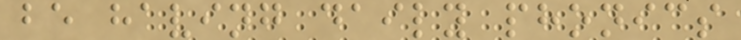be having daily phonics
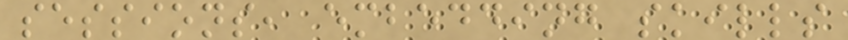sessions, embedding skills
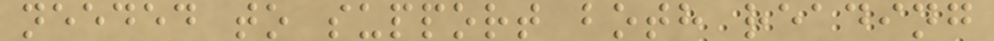needed to support both reading
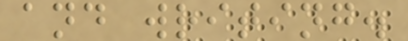and writing.
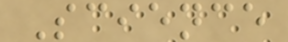Science
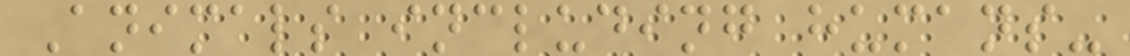Animals including humans-
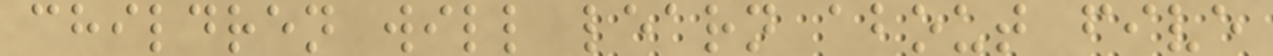children will learn about five
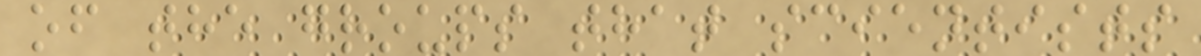of the groups that scientists
